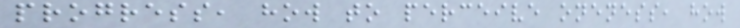progress, how to perceive oneness, how
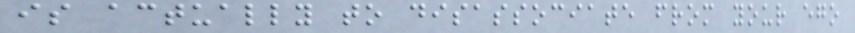is actually to disassociate from your ego
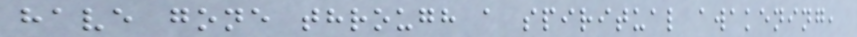have gone through a spiritual awakening,
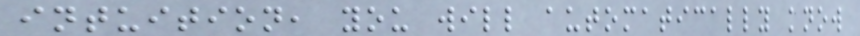intuition, you will automatically know
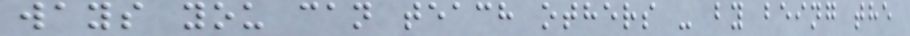ways you can teach others - by being the
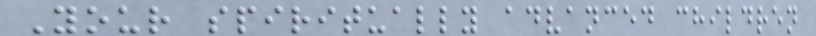Your spiritually advanced children
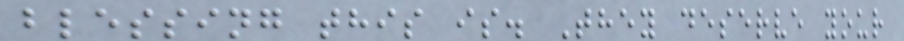blessing this is. They deserve your
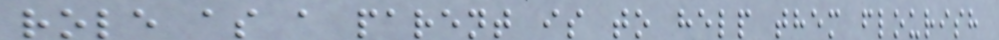role as a parent is to help them flourish
